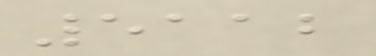5112
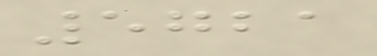5721
